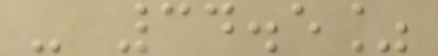- 34.5%
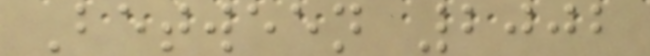Between 2002
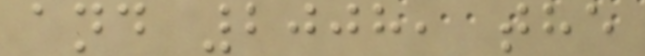and 2008, the
